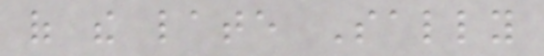of the late Sally
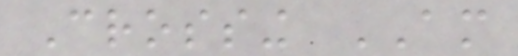Crossing AM
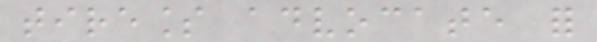tireless advocate for
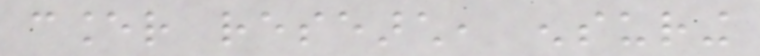cancer research, ensuring
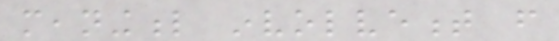meaningful involvement from
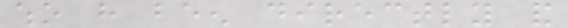who have been directly and
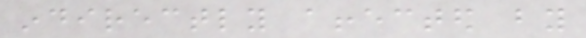indirectly affected by
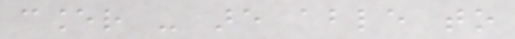cancer - are able to
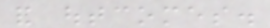and outcomes.
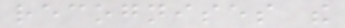recognises the
